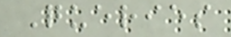Queries
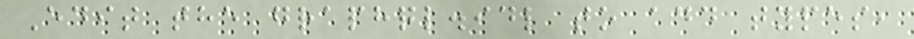Edit the graphql.idl to add types,
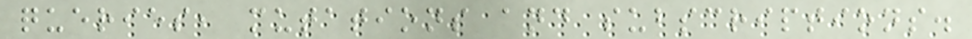queries, mutations and subscriptions.
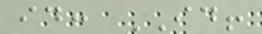id: ID!
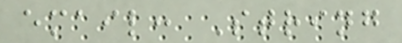email: String
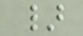}
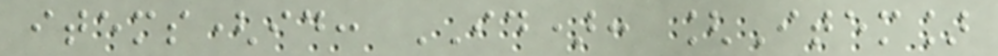items(id: ID): [Item]
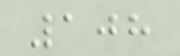108
